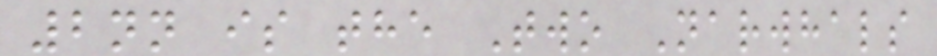2nn is the Two Narwhals
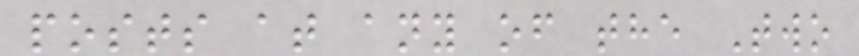posts at any of the Two
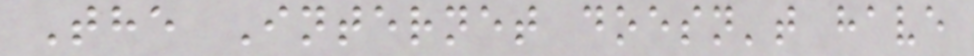The Internet doesn't have
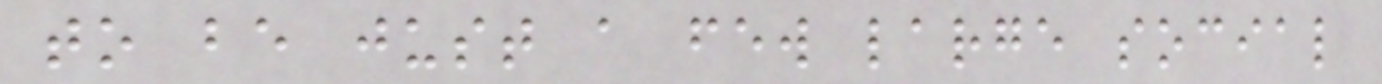to be just a few large social
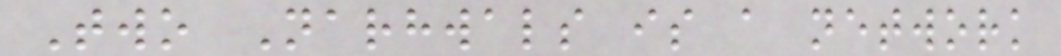Two Narhwals is a network
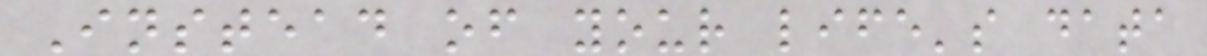Instead of your life's data
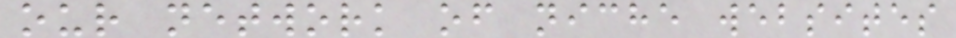our network of niche websites
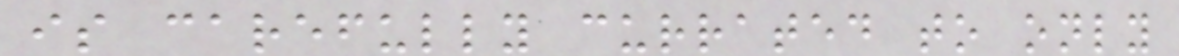is carefully currated to only
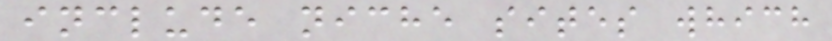include niche sites which
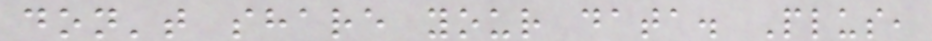don't share your data. Plus,
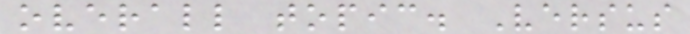overall topic. Versus
